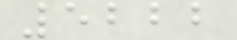5222
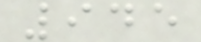945
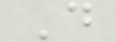D
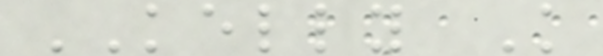KELLY K
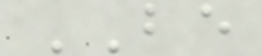BE
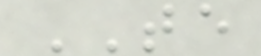TE
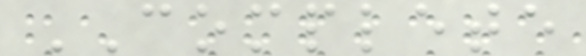COMPLETE
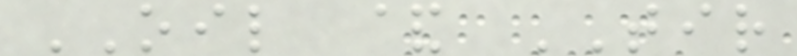OIL & TIR
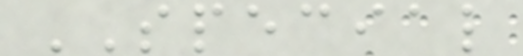SPECIAL
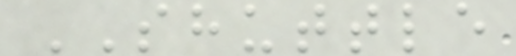SHUTTLE
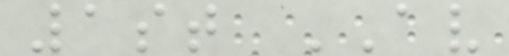1st AV
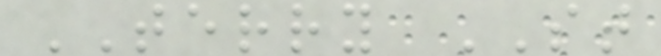TERRY ST
